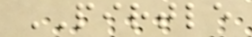PIRTLE
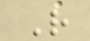R
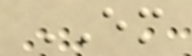EM
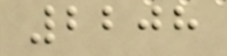2208
